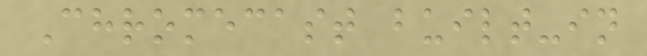Chromecast built-in
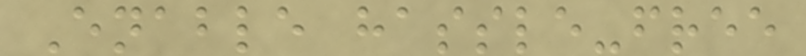Enable hassle-free
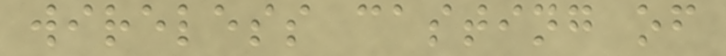wireless casting of
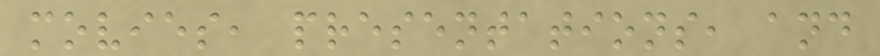movies, presentations, and
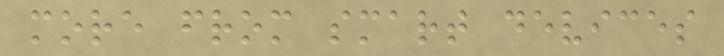more from smart devices
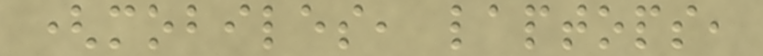(mobiles, laptops,
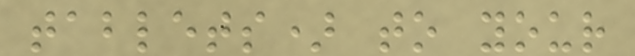tablets) to your
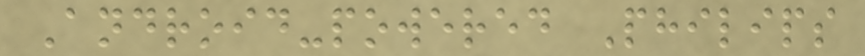Android-powered Philips
